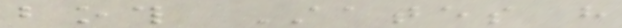both States have
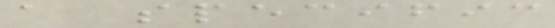a specific
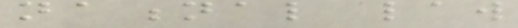national law
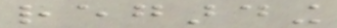regarding
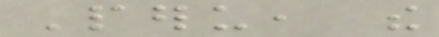Peru, the
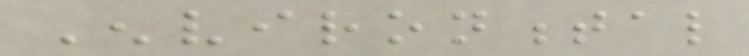Environmental
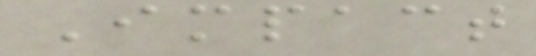Impact
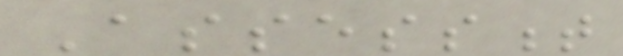Assessment
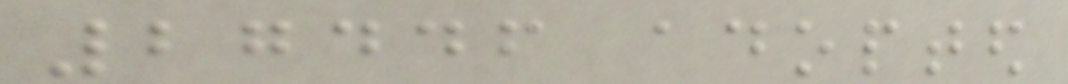27446 adopted
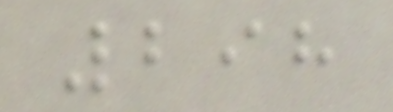298
